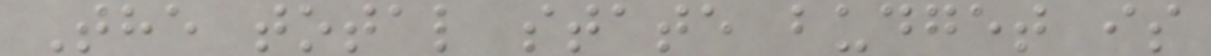The total state budget is
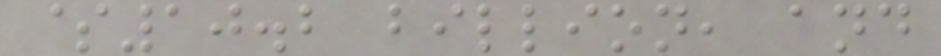$10.2 billion, and
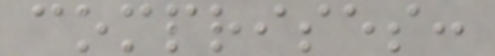comprises:
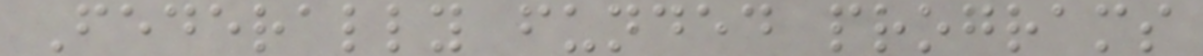Federally funded programs
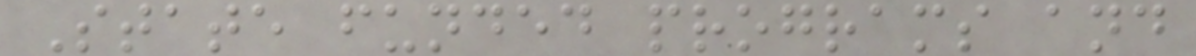State funded programs and
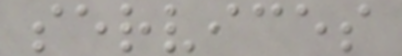services
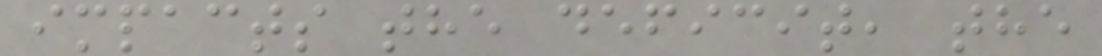impacts the deficit, the
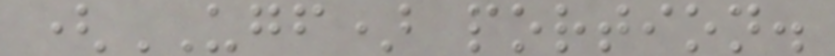(UGF) portion.
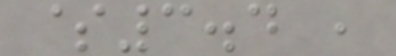$3.4 ,
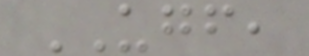UGF,
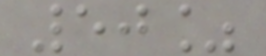50%
